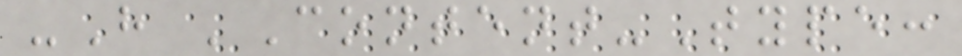-H 'Content-Type:
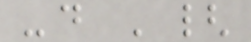-d '{
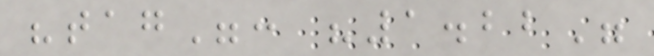"tag": "1.22"
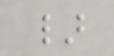}
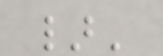}'
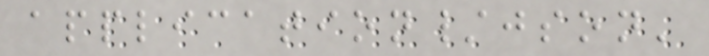application/json'
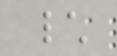\
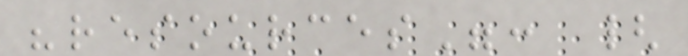"resources": {
